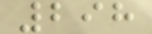298
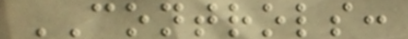CONTROLS:
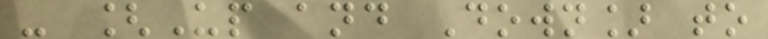- [Up and Down] to
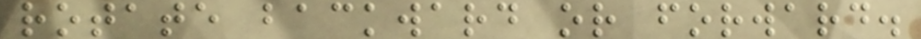rotate backward or forward.
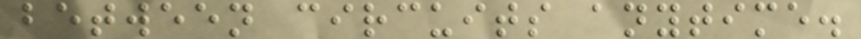between circuits anytime.
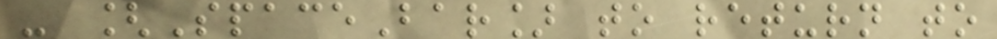- [SpaceBar] to return to
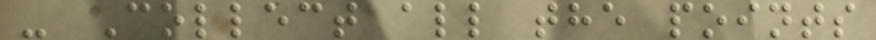- Collect all the points
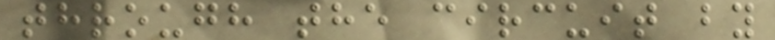through the circuit by
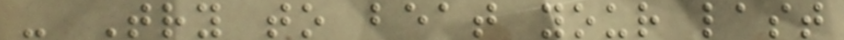- Try to beat your last
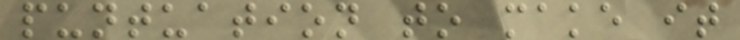puntuation to make it
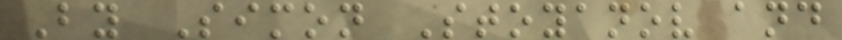By Simon Stoyanov and
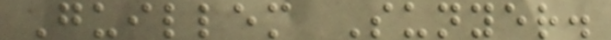Guillem Sunyer.
